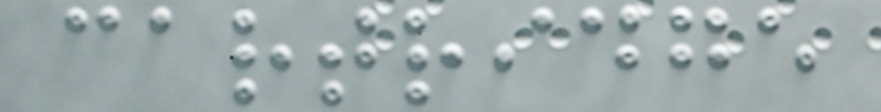cartridge
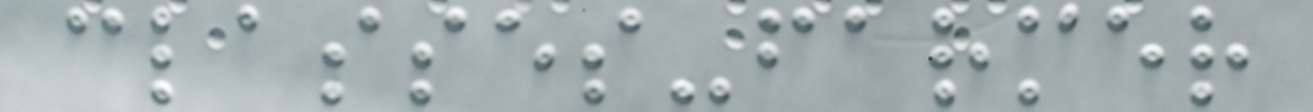classes-farmer
